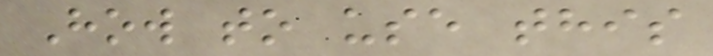How to use this
